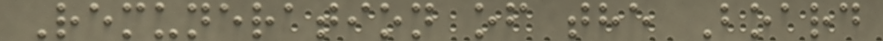Remuneration of the Board
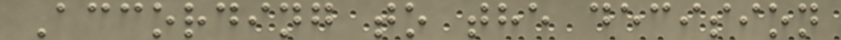According to the decision
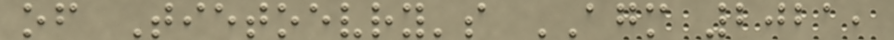of Tietoevry's AGM 2021,
